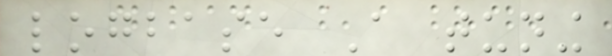logbase A tuning
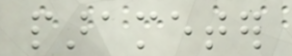parameter
